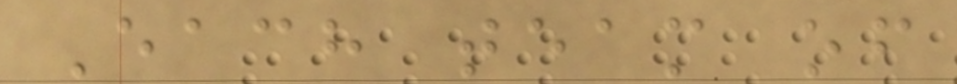Each team of
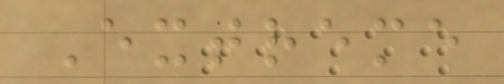Extreme
